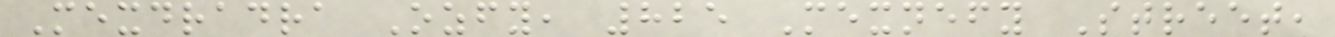Mexdradra Ozfy, 825 Mexnefy Street,
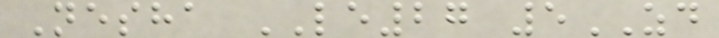Nesha LE27 5ZD
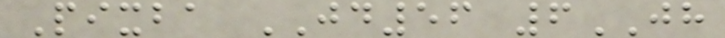Pixba JD56 6JH
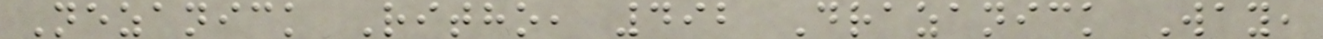Nezanick Ritho, 492 Drazanick Way,
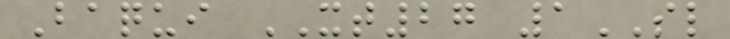Baqui XT27 1SL
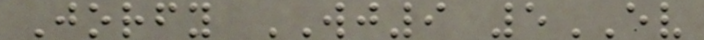Jorfy WJ9 5EV
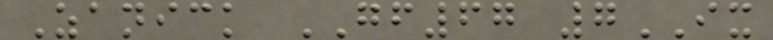Zanick GF67 7IX
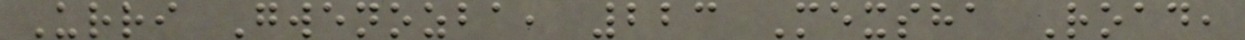Urri Gwenozba, 223 Mexsha Road,
